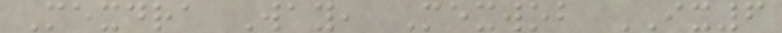Mexdra Way, Mexwob IX6
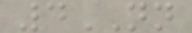4NN
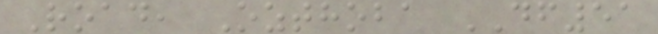Road, Ozthoba DF51
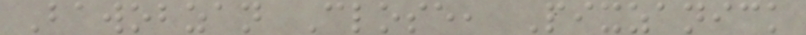Bawobzan Close, Pixzanick
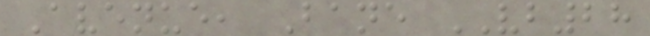Avenue, Bane VB28
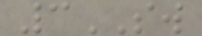3SW
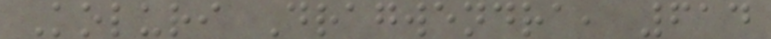Koluri Dragwendra, 614
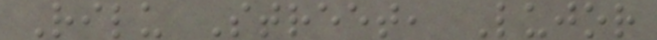Rilu Street, Lujor
